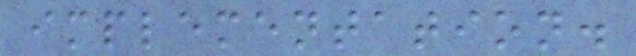implementation.
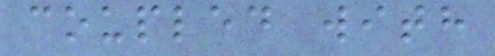coupled with
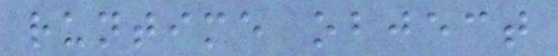runtime object
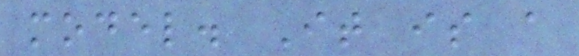model. It is a
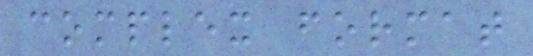complex format
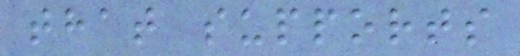that supports
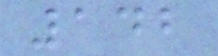142
